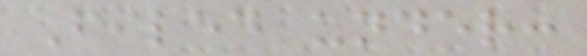Filed under:
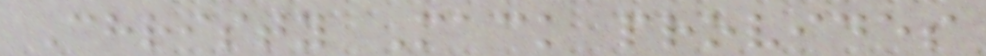Christy Mack provides
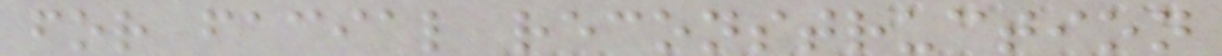for facial reconstruction
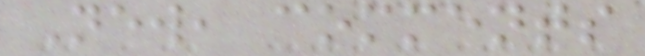New, comments
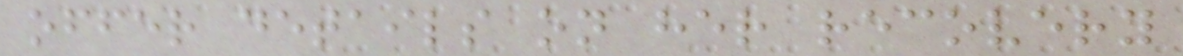offer details on her recovery
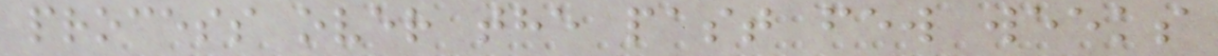process over the past few weeks
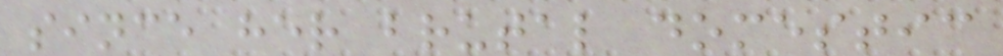since her brutal domestic
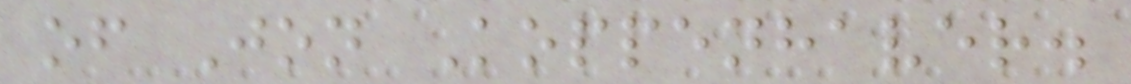of Jon Koppenhaver.
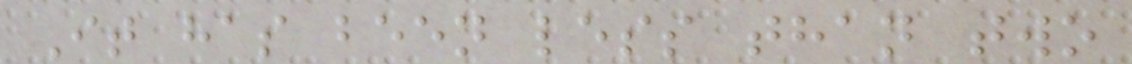It has been less than two
